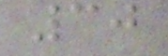30
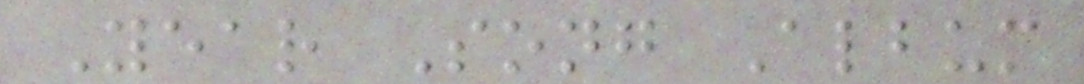Year Song Album
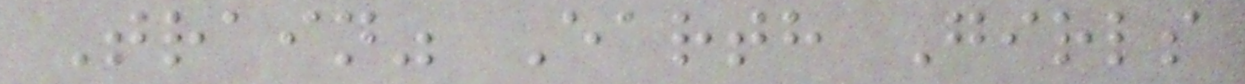Train" Earth Girls
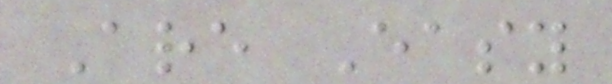Are Easy
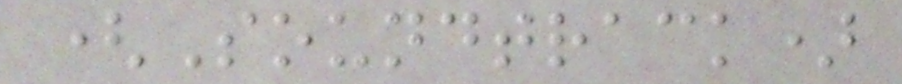(Soundtrack)
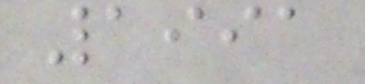1991
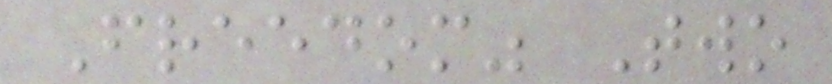Freedom" Two
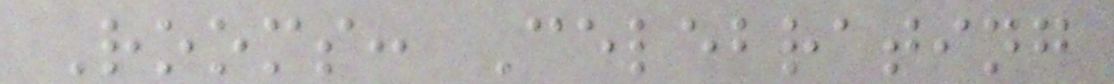Rooms: Celebrating
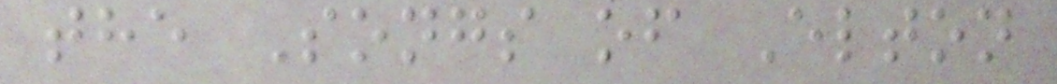the Songs of Elton
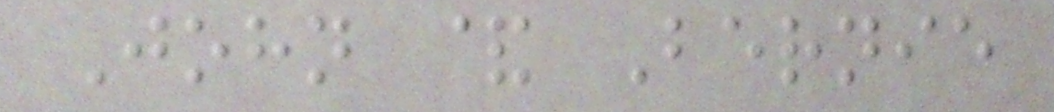John & Bernie
